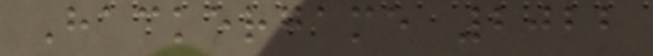Hackergame 2022
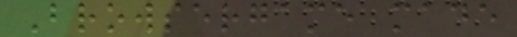Browsergame made
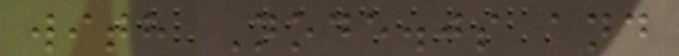with Node.js and
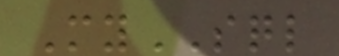MySQL
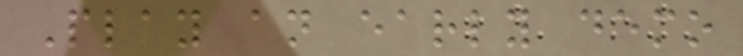Play an early demo
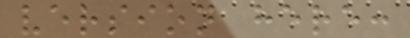version here:
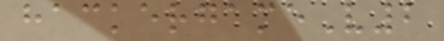hackergameV2
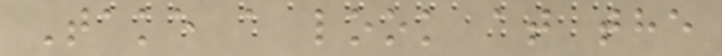Take a look at the
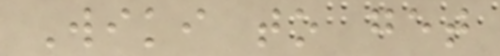Wiki to get
